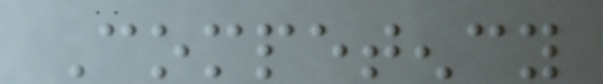Competency
